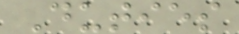Duties
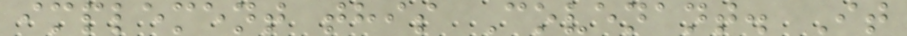implement this Covenant. It
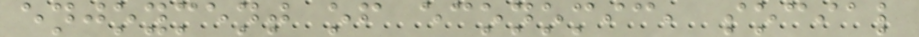enjoyment of economic, social
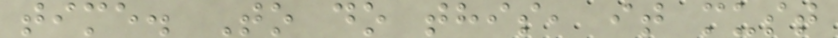time. To do this, it must
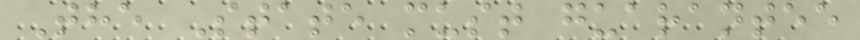The State must guarantee
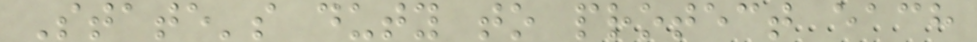State's duty to protect each
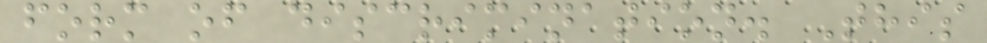form of discrimination. This
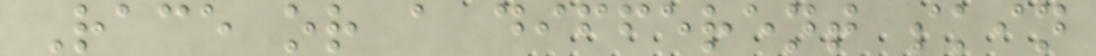Race or a different skin
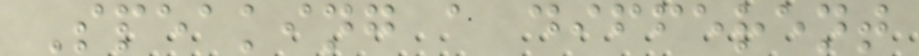Speaking a different
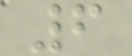6
